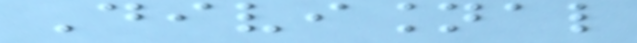Divisional
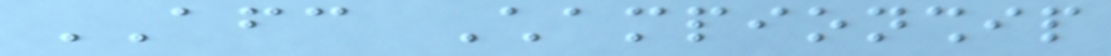AFC Championship
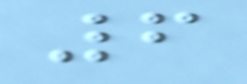6
